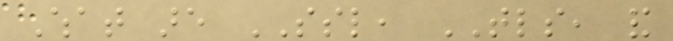What are SSL, TLS, and
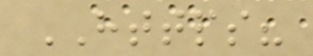HTTPS?
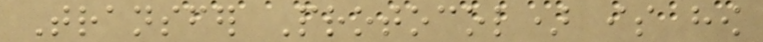Transfer Protocol) is how
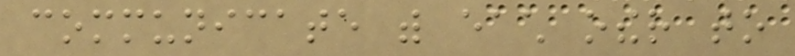communicate with each other to
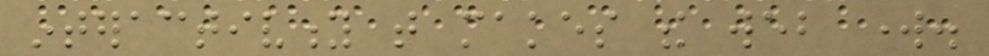interactivity that makes the web work.
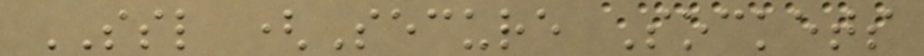SSL (Secure Sockets
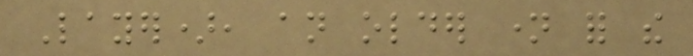Layer), an older name for the
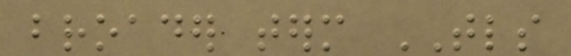broader term TLS
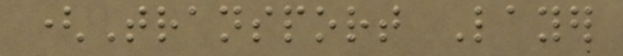(Transport Layer
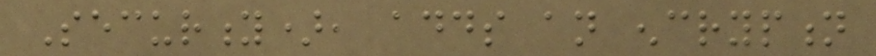Security), adds an encryption
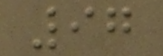97
